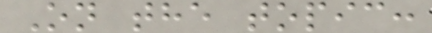On the topic:
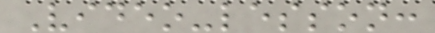Video-lesson:
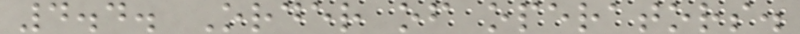4.4. Order of operators.
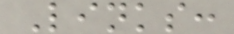Links:
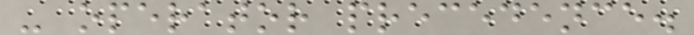- operator precedence.
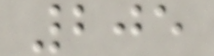205
